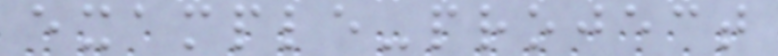example-project
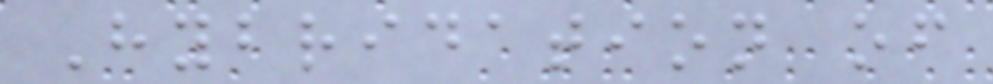Hybridation of
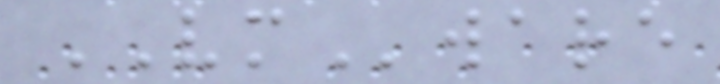VMware
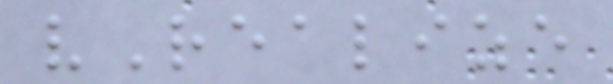vRealize
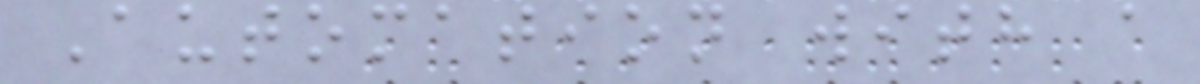Automation with a
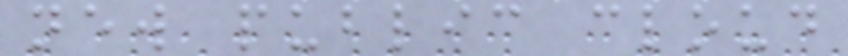new public cloud
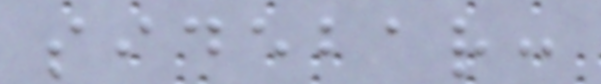sidebar:
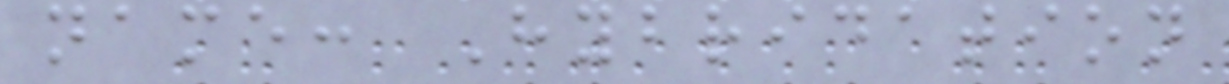name: Hybridation
